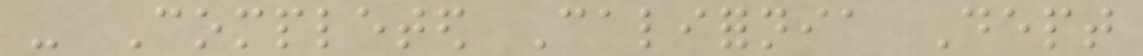- Completed California Dept
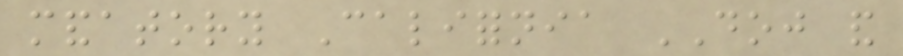mandatory California DOJ and
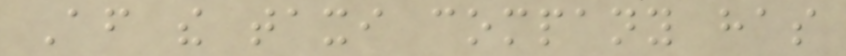After the taxi company has
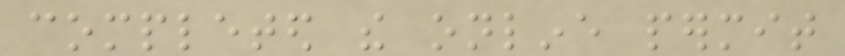completed the online permit
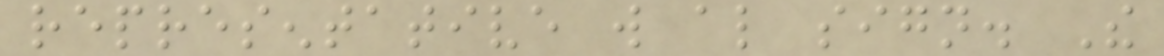representative will also sign. The
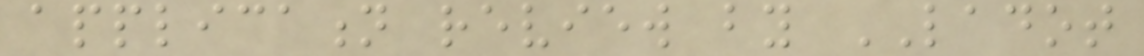application review by LADOT
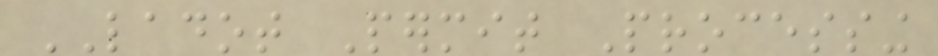LADOT Permit Processing
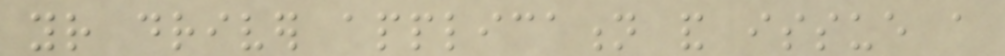your driver application and issue a
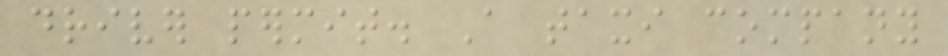driver permit. A taxi company
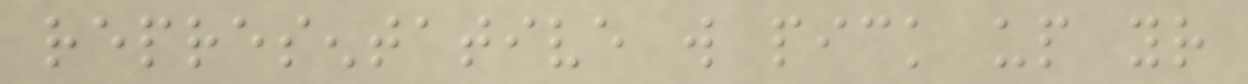representative will pick up your
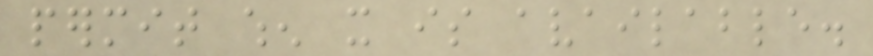permit when it is available.
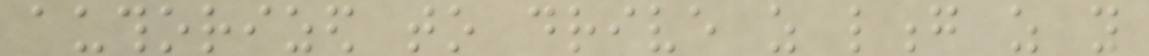authorized to drive as long as you
